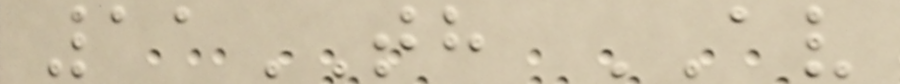11TH AV
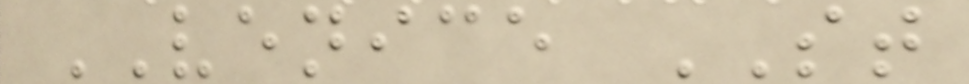VENICE ST
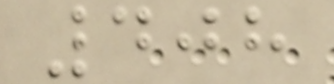408
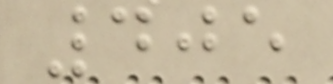405
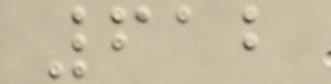612
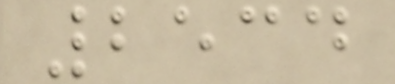2534
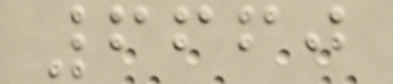6660
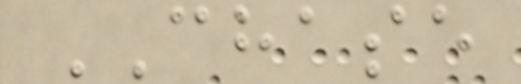CHASE
